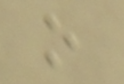o
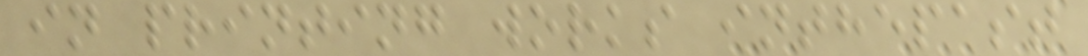in printing works inthepast
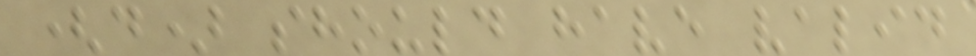(d) should have valid
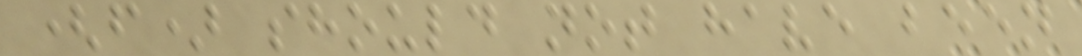(f) should not have been
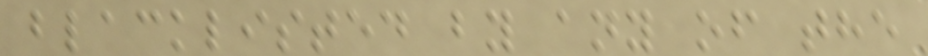blacklisted by any of the
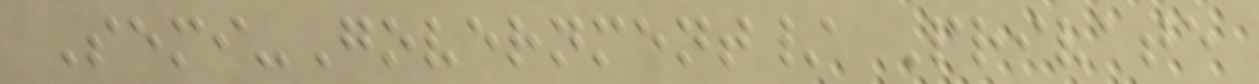Semi-Government/ Private
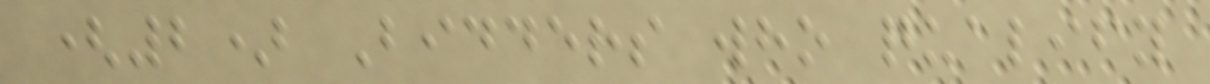(2) Bidders who qualify
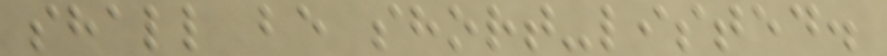shall be short-listed.
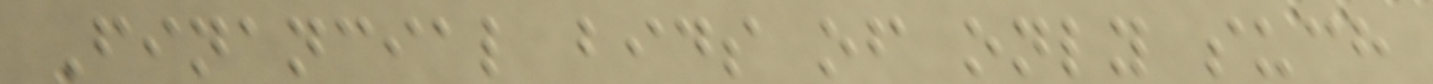Financial bids of only such
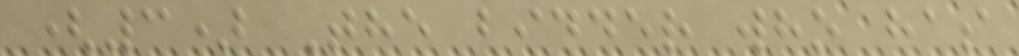(3) The bidder who has
